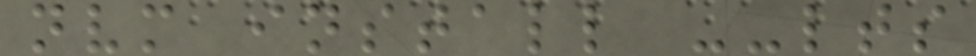nvm install --lts
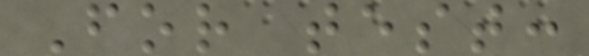For test:
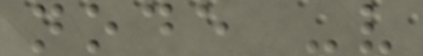node -v
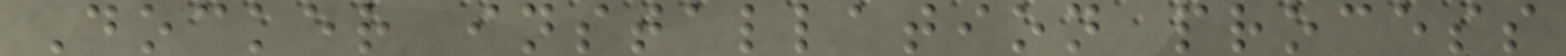Docker installation process
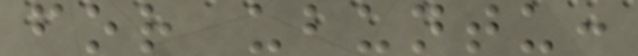for ubuntu:
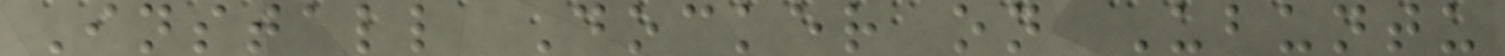Install Docker on Ubuntu
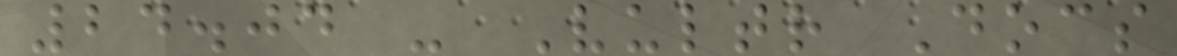24.04 - Vultr Docs
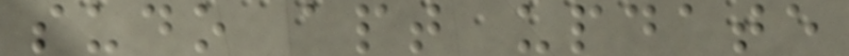sudo apt update
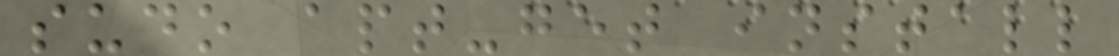sudo apt-get install
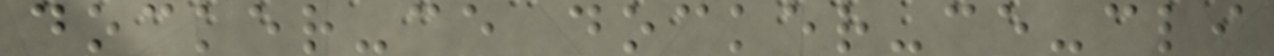docker-ce docker-ce-cli
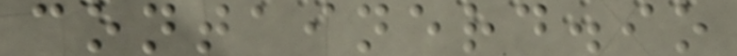containerd.io
